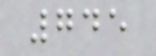745
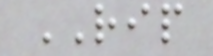RIP
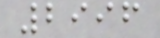2996
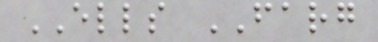ELLS FARG
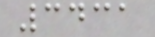3431
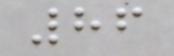86
